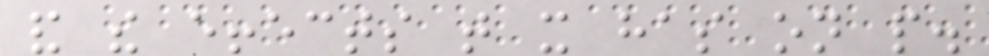and the effects that it has on people.
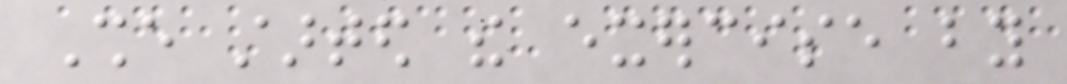She started the exercise by
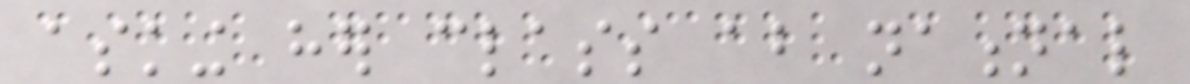asking her class about national
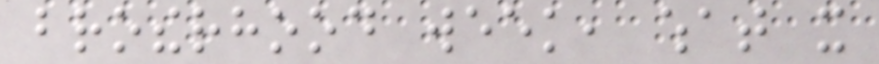brotherhood week, what it
